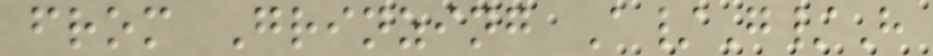from Grinzing A/G/H
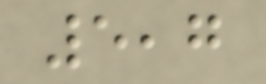5,7
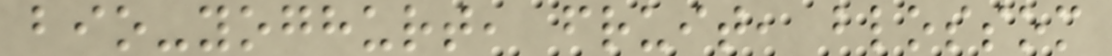bio-yoghurt, fruit, blossom
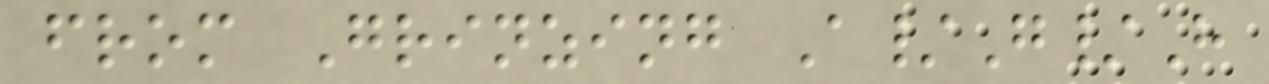from Grinzing A/G/H
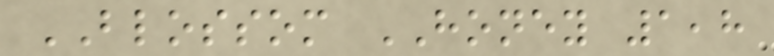BLOSSOM HONEY 1,8
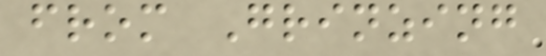from Grinzing
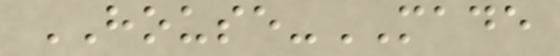HOUSE-MADE
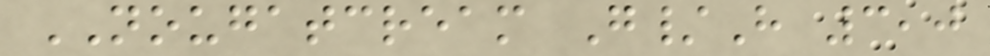NOUGATCREAM G/H 3,0
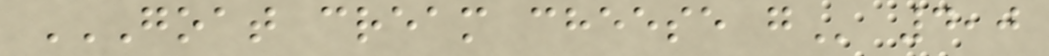GOAT CREAM CHEESE G 4,0
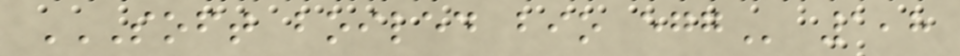SOFT BOILED BIO EGG 1,8
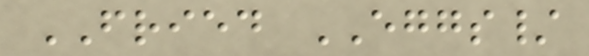FRIED EGGS/
